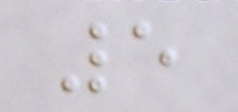5
